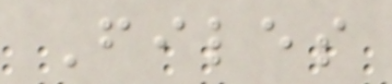Files
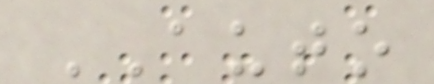AUTO
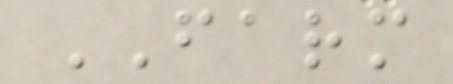FARM
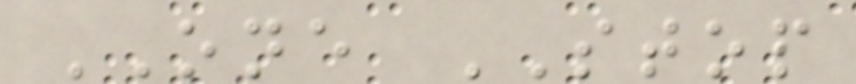ONE STOP
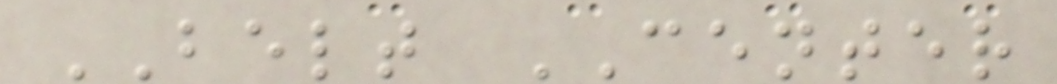BELT CENTER
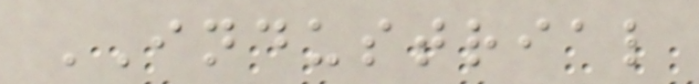INDUSTRIAL
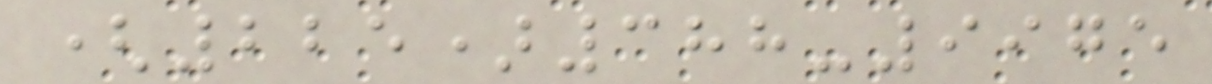(225)388-9975
